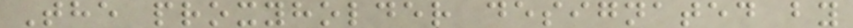The proxyholder designated by
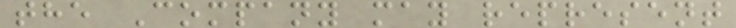the Company may represent
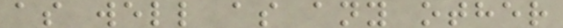as well as any other
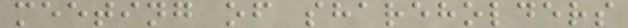meeting of shareholders
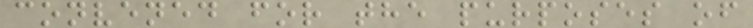convened for the purposes of
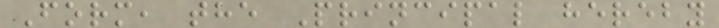Form, the Principal hereby
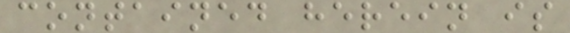contained herein is
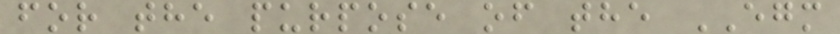for the purpose of the EGM
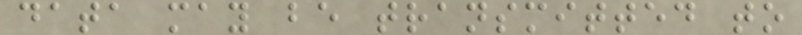data may be transmitted to
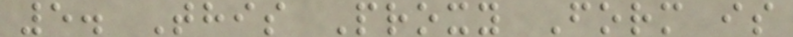5. This Proxy Form is
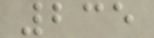235
